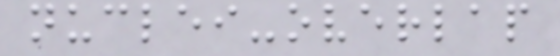nuclei-overlap
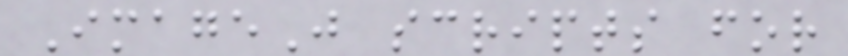ImageJ scripts for
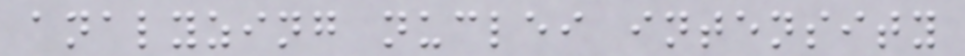analyzing nuclei intensity
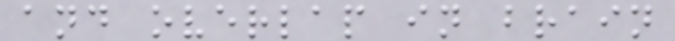and overlap in brain
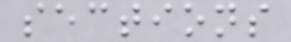sections
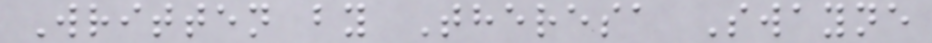Written by Theresa Swayne
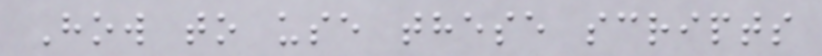How to use these scripts
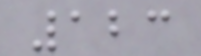123
